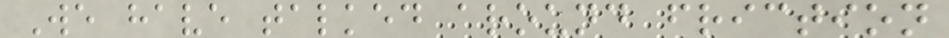We have talked around friction
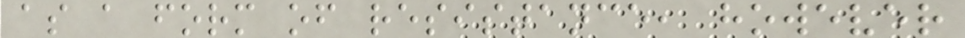as a form of resistance, however
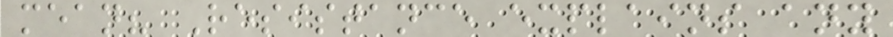mean? Resistance explains any
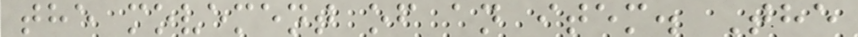the movement of an item. The
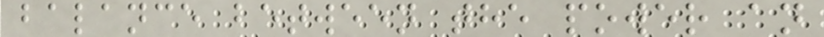balance between the power an
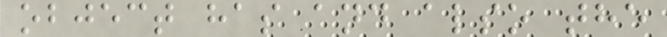object has and also the
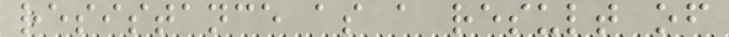resistance as a result of
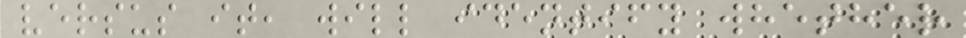versus it, will identify whether
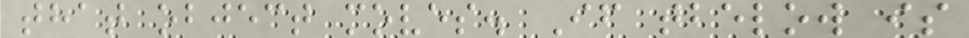that object moves. If tbelow is
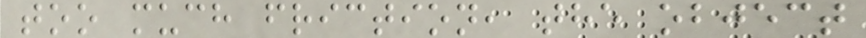too much friction, the object
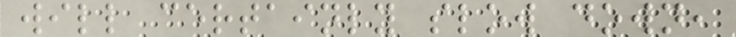will certainly slow down,
